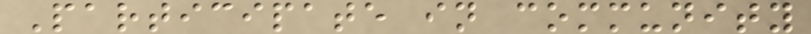Participate in community
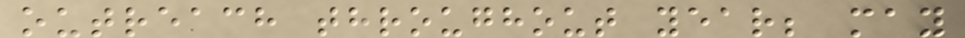outreach throughout year; may
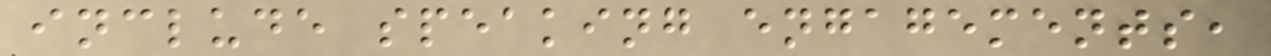include speaking engagements,
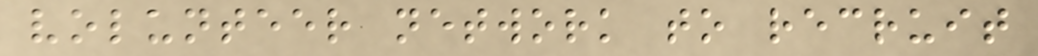volunteer network to recruit
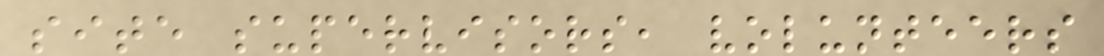site supervisors, volunteers
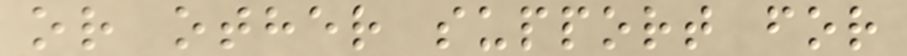or other support for
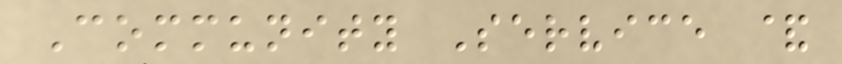Community Service &
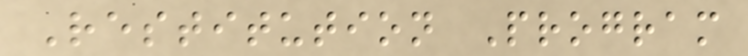Restitution Program
